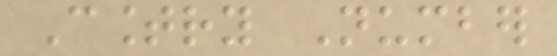Country Number
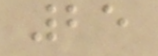25
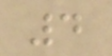4
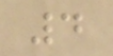4
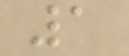1
